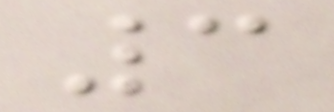3
